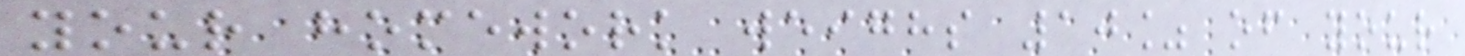your homework weighs 10% of your
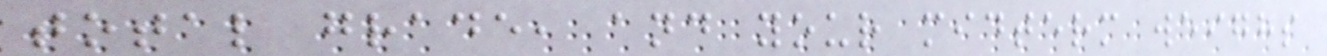total grade, and your midterm weighs
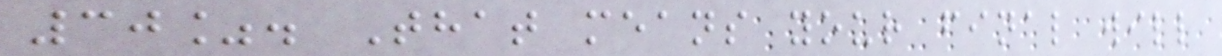30%. That means your final will
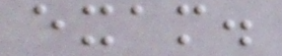exam.
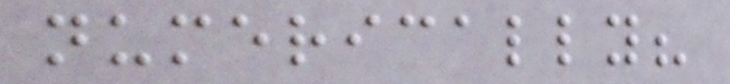numerically?
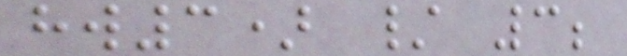hw3) / 3;
